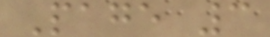Page 3
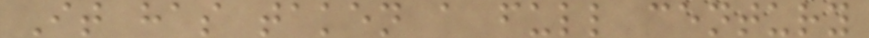It has taken a full century
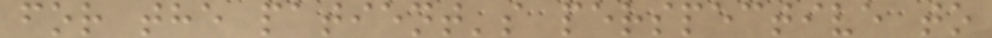for the patient's perspective to
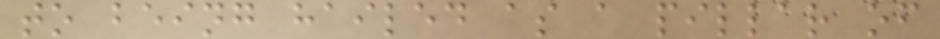to being hailed as a pillar of
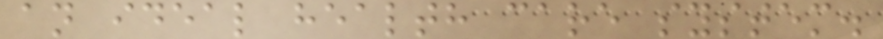an ideal health care system.
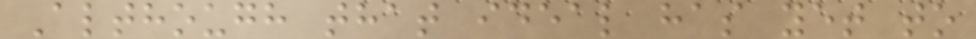Although that ideal has yet to
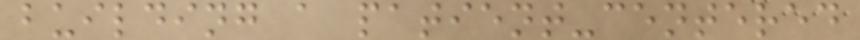building a patient-centered
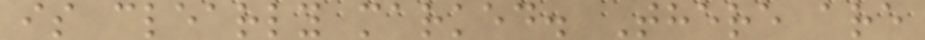is clearly marked. There are
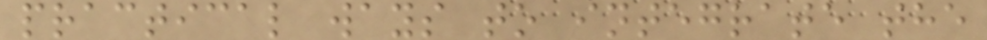practical ways to integrate the
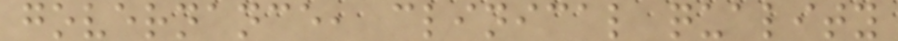governance, clinical quality
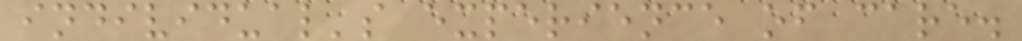individual's experience of care.
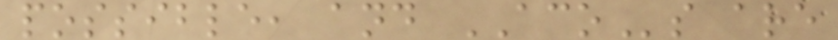possible, and ACOs are
